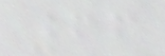66
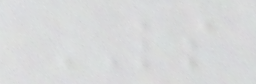LS
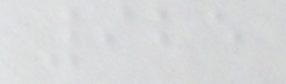925
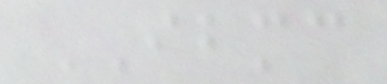IBMC
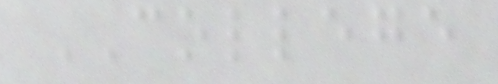COLLEGE
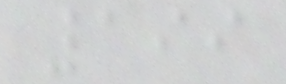199
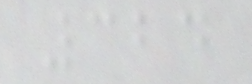324
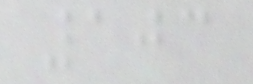103
